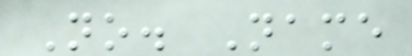No. Name
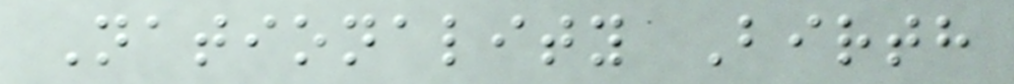Nationality Birth
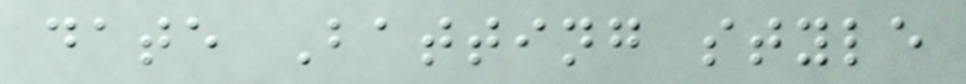date Batting style
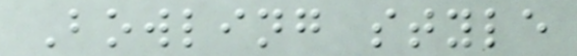Bowling style
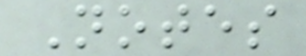Notes
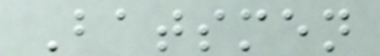Batsmen
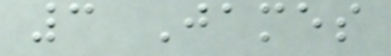3 James
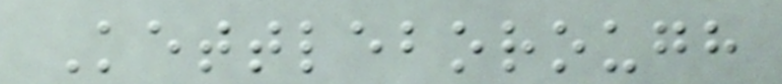Kettleborough
